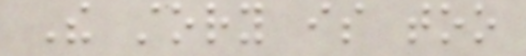The story is too
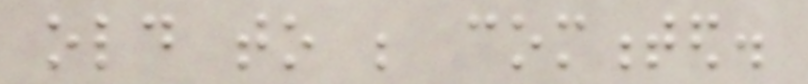old to be commented.
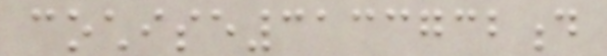cochise3133732d
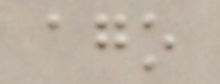ago
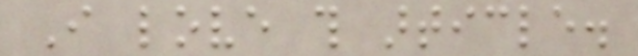I love this article.
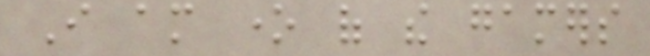I am one of the gamers
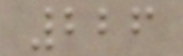226
